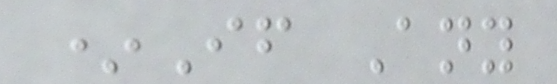*If Any
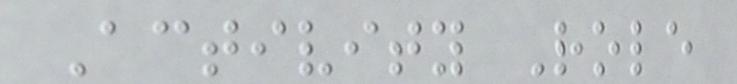Activity Role
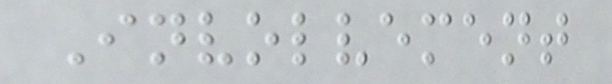Involvement
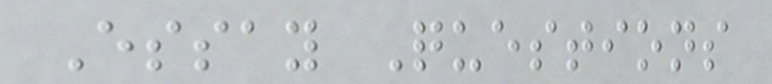Essay Questions
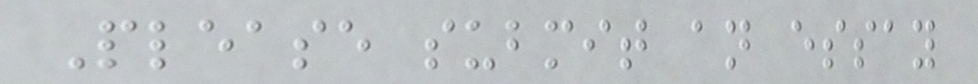Please submit an essay
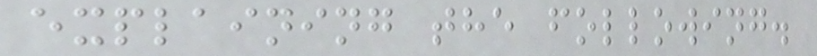explaining the following.
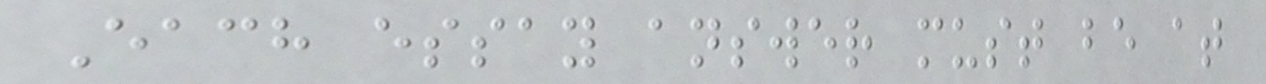Each essay answer must be at
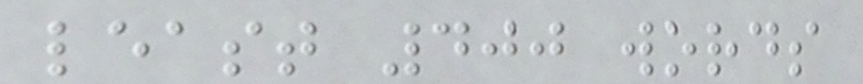least 400 words
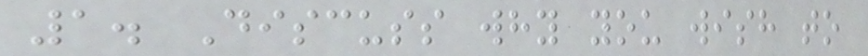1. Discuss why you wish to
